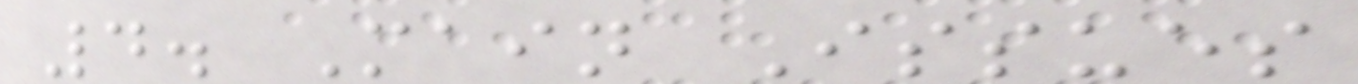4. Main Issues
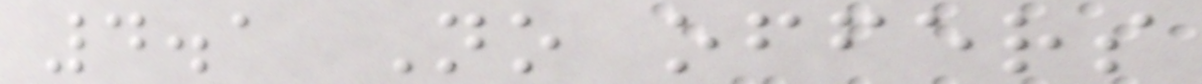4.1 No offers
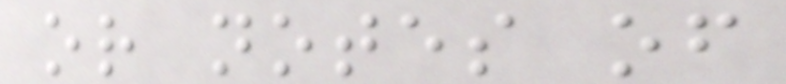or notes of
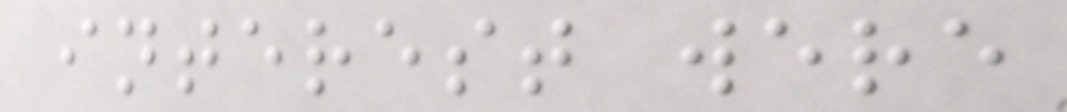interest were
